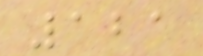121
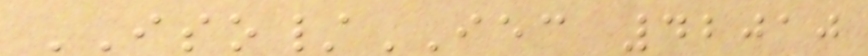ISO/IEC 42010
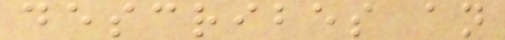describes an
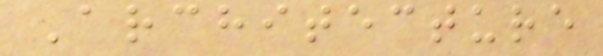Architecture
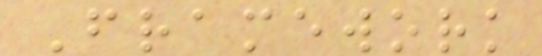Framework
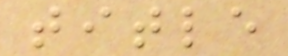title
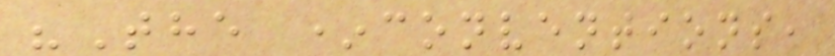"The *conventions,
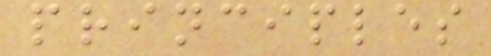principles
